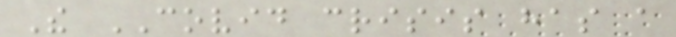The COVID crisis has a
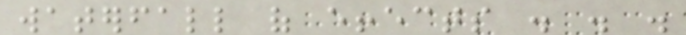waterfall of effects . . .
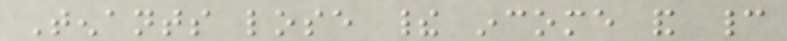Tenants lose their income and cannot
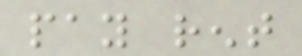pay rent
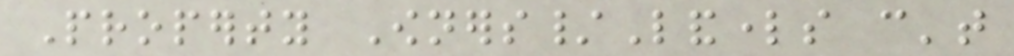Property Owners/Landlords can't
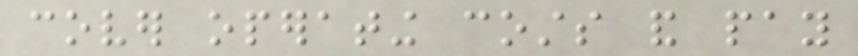cover operating costs and pay
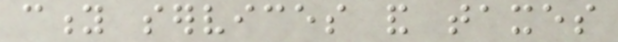city services and taxes
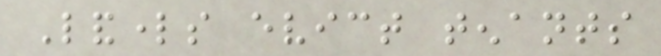Landlords evict tenants
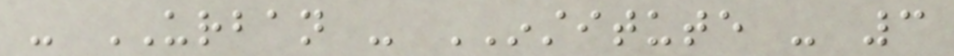- URBAN - INSTITUTE - 3
